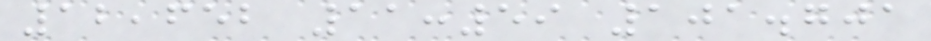12,652 11:59 101.701
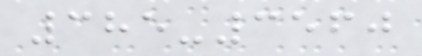385-3560
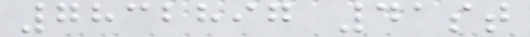7832897 41st
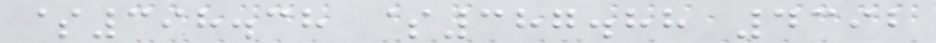$398.38 $387.88 4392
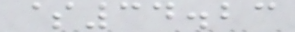$34.23
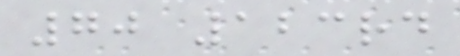70 123rd
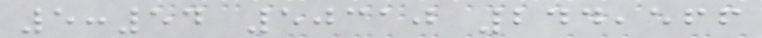5:54 50310 244,566
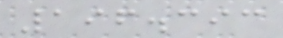196.393
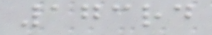173rd
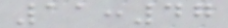11:47
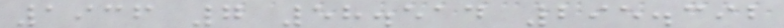1936 7 58.514 295.392
